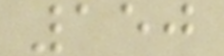150
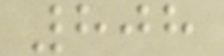808
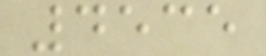4535
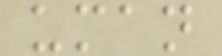uman
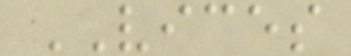VICES
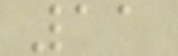11
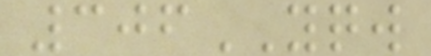306YQW
